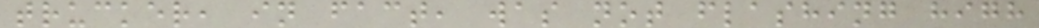trucker, in fact, was not flashing high
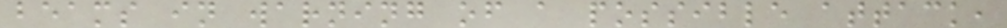beams in warning of a possible attack,
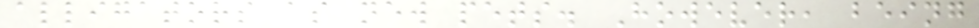alligators as new pets. However, being
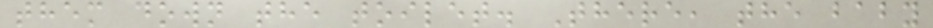them down the toilet. There, the baby
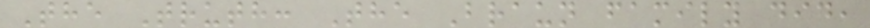The Truth: The Braun family did,
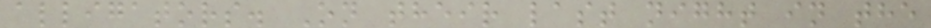alligators. On their last night in the
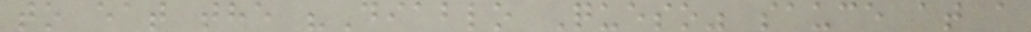to eat the "Diablo Queso" sauce at a
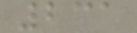231
